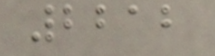2212
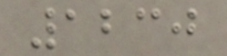1230
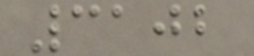3102
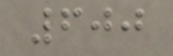600
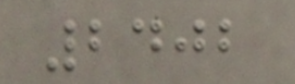2402
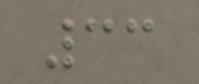33
